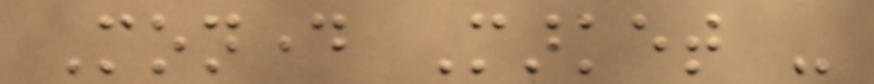Monday Market -
